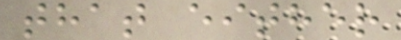that either
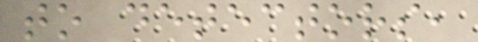to detectors,
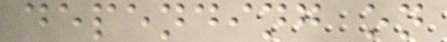depending on
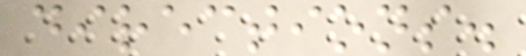directions.
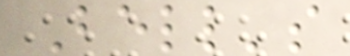Bell's
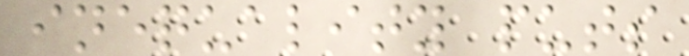inequality puts
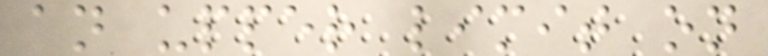an upper limit on
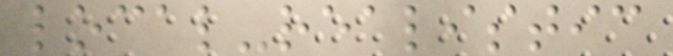local-realistic
